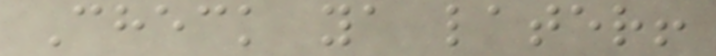Check ya later!
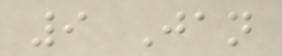9 Jan
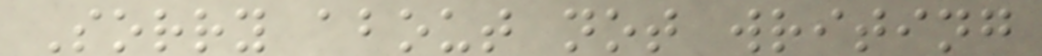Sorry about not writing
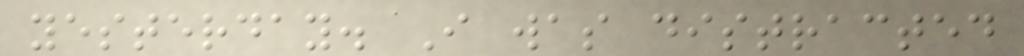yesterday. I was distracted
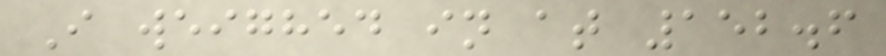I weighed in at 152.6
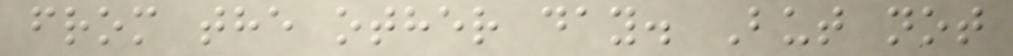from the other day. But not
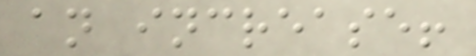an increase!
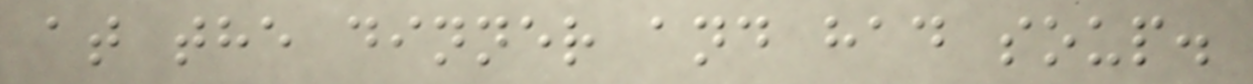at the dinner and had soup.
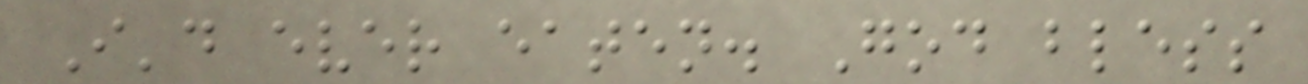I'd ever eaten. God bless
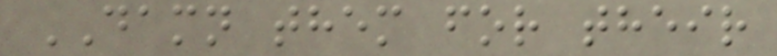DAMN them for their
